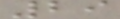29
